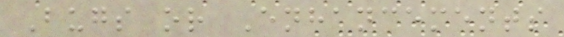Bugs or Enhancements
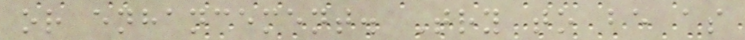or enhancement. Try to be as
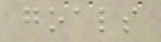goals
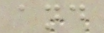and
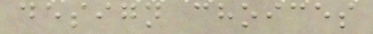design choices
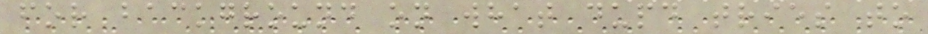for background on what dupd tries to
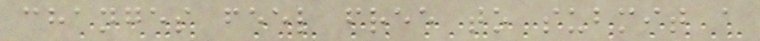changes feel free to submit a
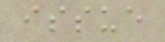issue
